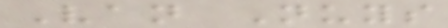Van Nuys
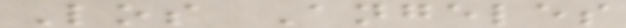Los Angeles
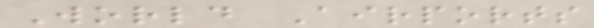World Airports
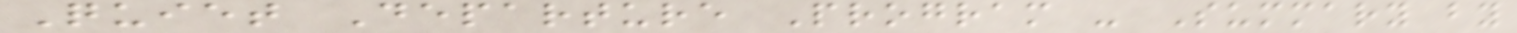Quiet Departure Program - Summary by
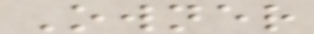Owner
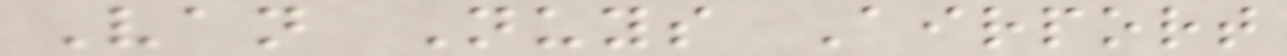Van Nuys Airport
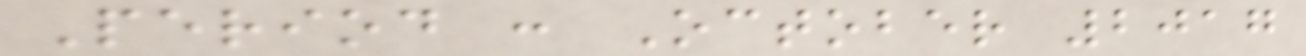Period : October 2017
